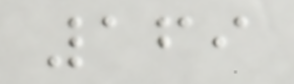169
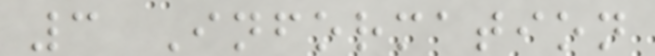3 Information
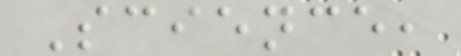Science,
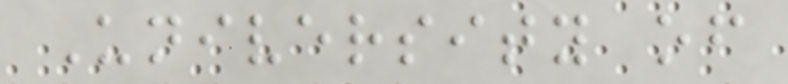University of
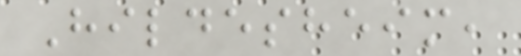Hildesheim,
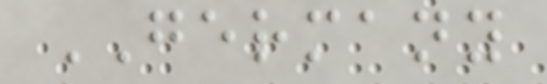GERMANY
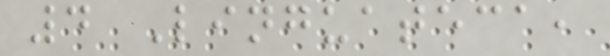4 Linguateca,
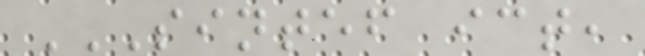SINTEF ICT,
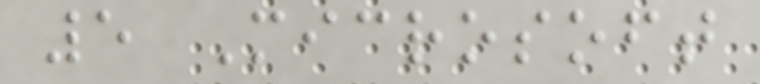5 Microsoft
